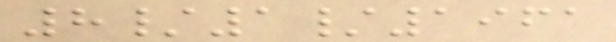8/1/1961
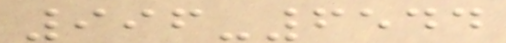996-6544
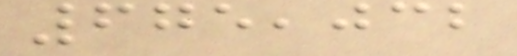675,032
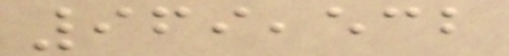969,532
